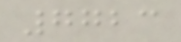7723
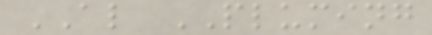AL PLUMING
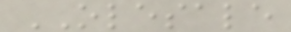OLESALE
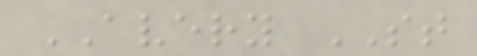AVERY ST
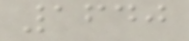1640
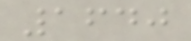1640
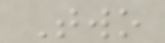Two
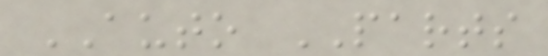AUTO PARTS
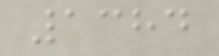1384
